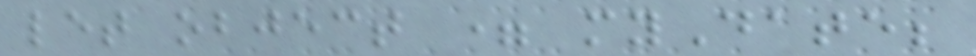let object = myDate;
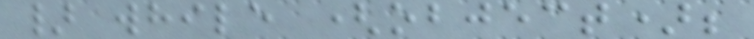} while (object);
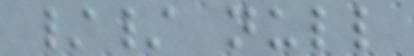// null
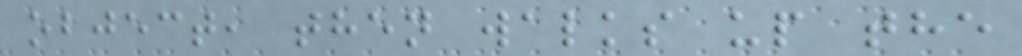object, then walks up the
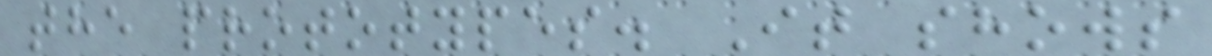the prototypes. It shows
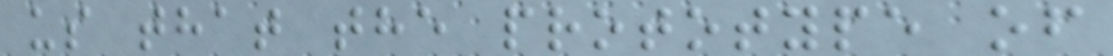us that the prototype of
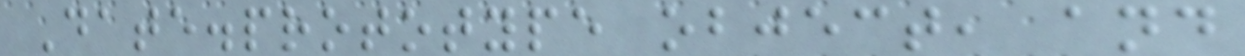Date.prototype object, and
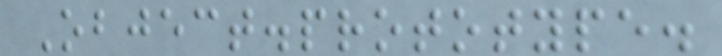Object.prototype.
